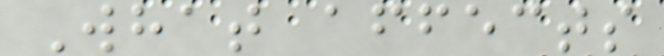What affects
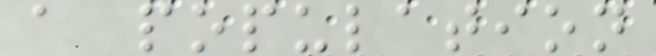a population
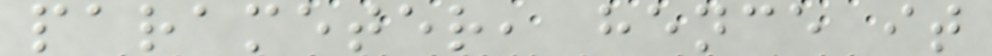parameter, hence it
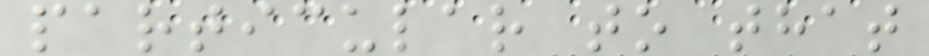particular to that
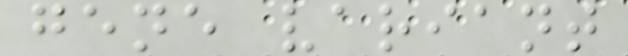gene variant
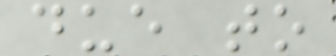due to
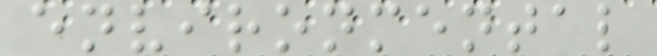environmental
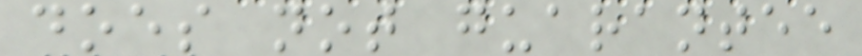does not guarantee
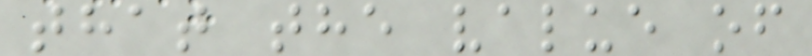that the value of
